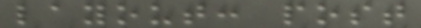layout: post
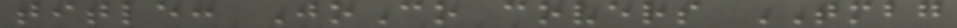title: JoCo covers TMBG
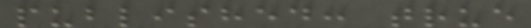published: true
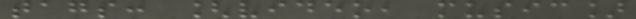tags: [video, music]
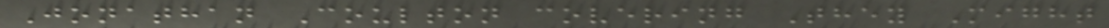Jonathan Coulton covering They Might
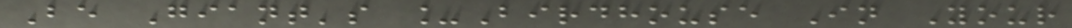Be Giant's _Birdhouse In Your
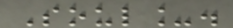Soul_.
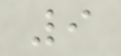9
